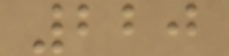220
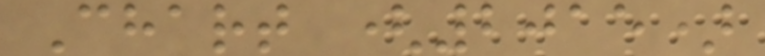Chart (2015)
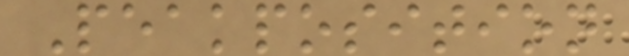Peakposition
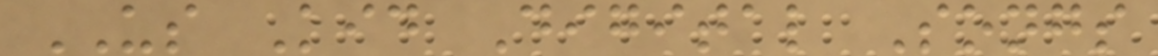US Kid Digital Songs
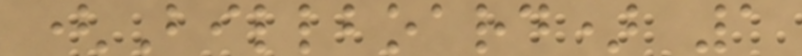(Billboard) 1
